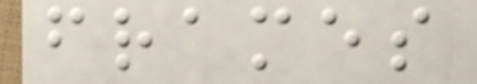frames
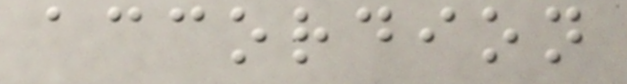accordion
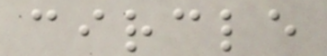circle
